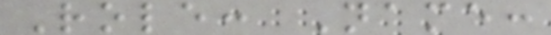Role: Name:
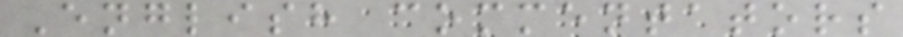English commentators
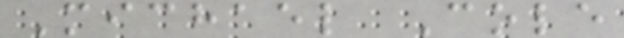Michael Cole
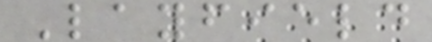Layfield
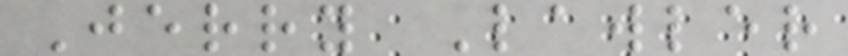Jerry Lawler
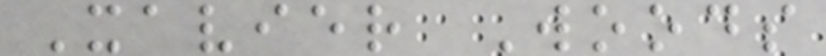Xavier Woods
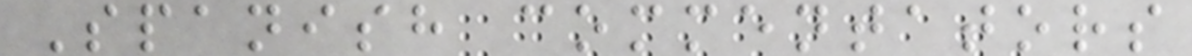Spanish commentators
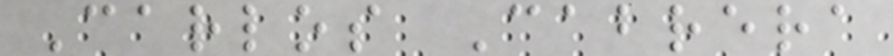Carlos Cabrera
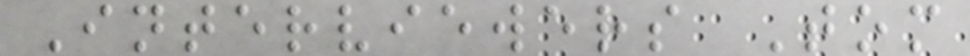Interviewers Tom
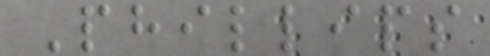Phillips
